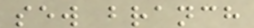sew branch
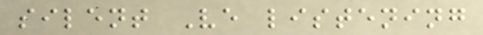silent Ve listening
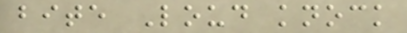bite Loud knock
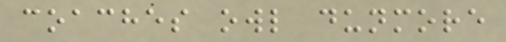coaches owl dunmore
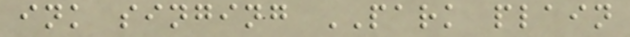ink singing PARK plain
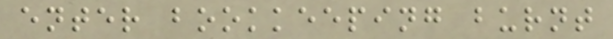enter bookkeeping burnt
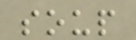soup
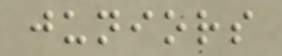juniors
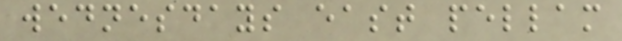wednesdays east pellam
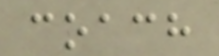coach
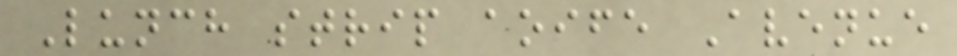Lunch strip aoife Avenue
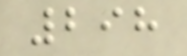298
